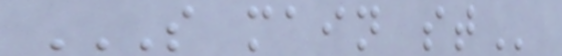S MAIN ST
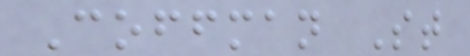Coffman St
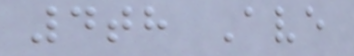4th Ave
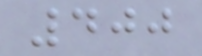400
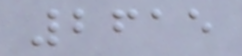2615
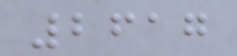2617
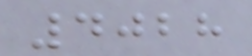4028
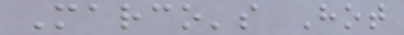Marco's Hot
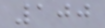100
